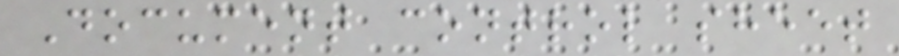Document control sheet
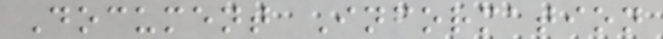Document Information
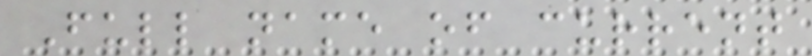Full name of current
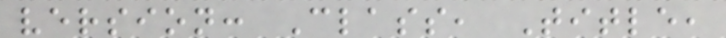version: Class, Title,
